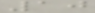10
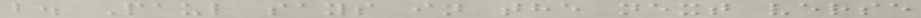b. Paul says in the next verse
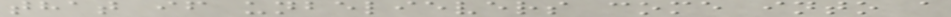that if unbelievers come into a
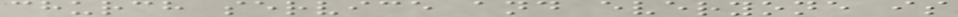church service and everyone is
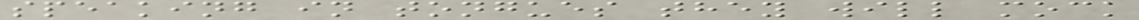speaking in tongues they will mock
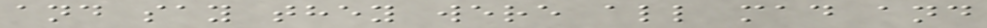and say they were all mad and
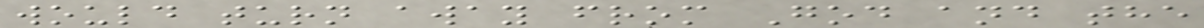would turn away from God and the
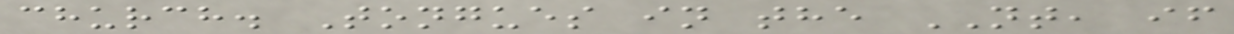church. Tongues in the NT, if
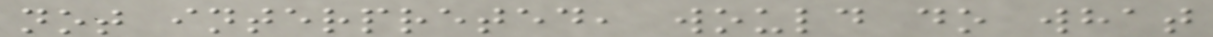not interpreted, would do what
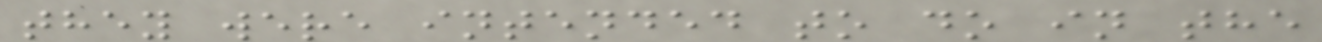they were intended to do in the
